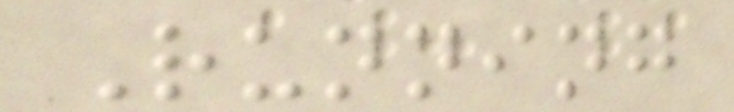Running
